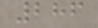286
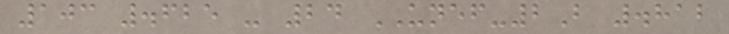103 .625 - 24 UNEF-2B .812
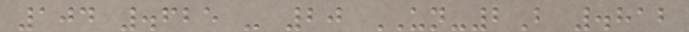104 .625 - 20 UN-2B .812
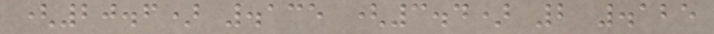(20.6) .135 (3.4) 2 .125
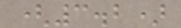(3.2)
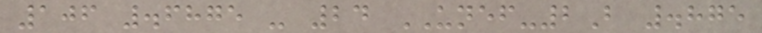106 .6875 - 24 UNEF-2B .875
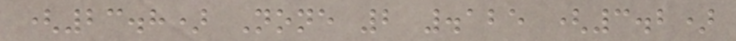(23.8) None 2 .125 (3.2)
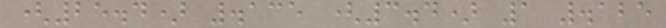(25.4) .135 (3.4) 1 .125
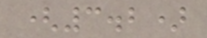(3.2)
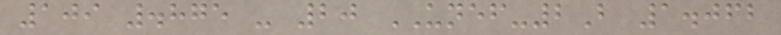109 .875 - 20 UNEF-2B 1.062
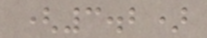(3.2)
